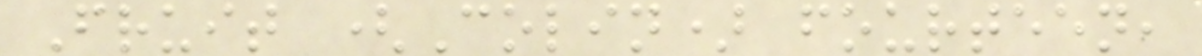Fruit (Colin) fourteen,
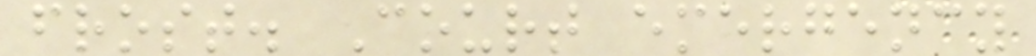frost. Court emergency
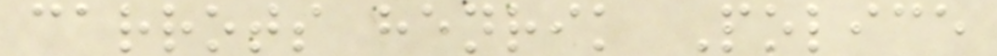carrots henrik Police
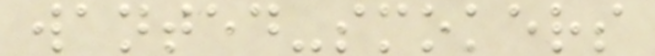wanted-smokers
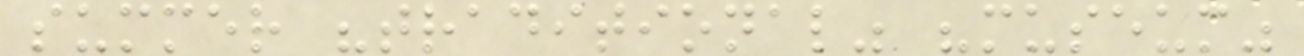summer "traditional" "museum"
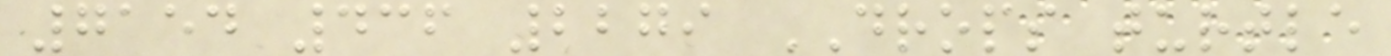7154 436 2279 DROPS turtle
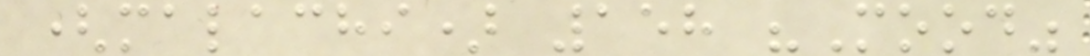(malachi) 158 "Mood"
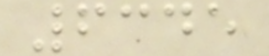6345
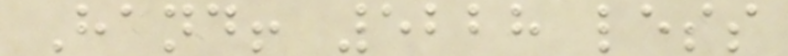Hand! 5228 less
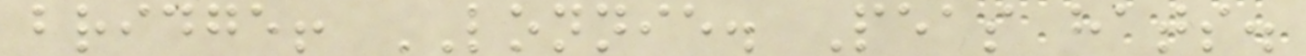bridge! LONNIE. Peas hats.
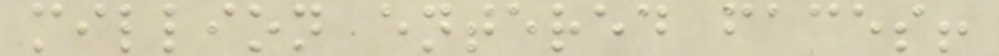million entered faces!
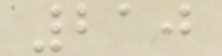210
